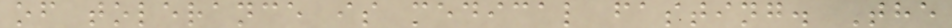of tolerance is medical fasting. The
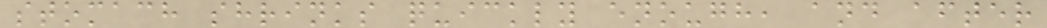stomach shrinks quickly enough, and after
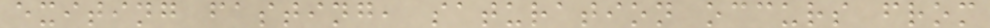exiting fasting, saturation occurs from
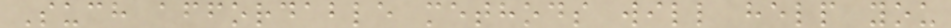Such affordable methods will help you
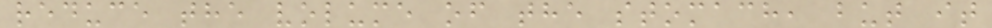reduce the volume of the stomach, but it
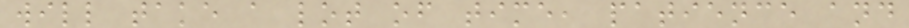will take a lot of time, patience and
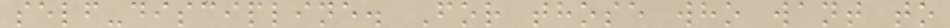self-discipline. For those who want to
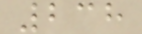238
